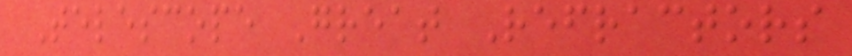Telescope Great Refractors
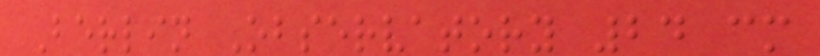Berlin Observatory 24 cm
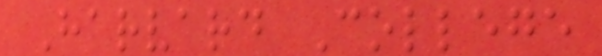Harvard College
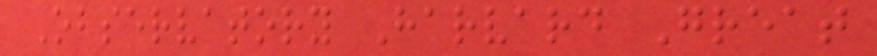Observatory Harvard Great
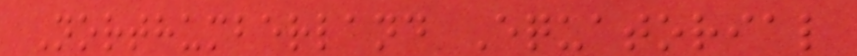Northumberland Equatorial
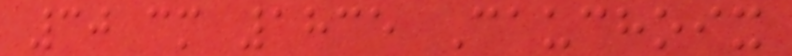30 cm 1835 Cauchoix
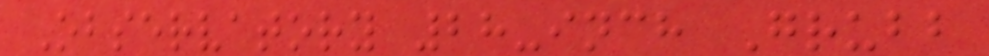Observatory 28-inch Grubb
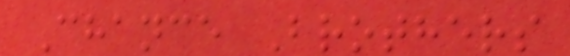Chance Brothers
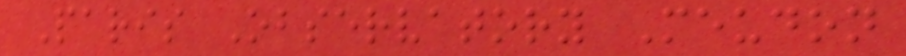Paris Observatory Meudon
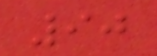90
